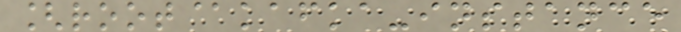[root@kafka-instance
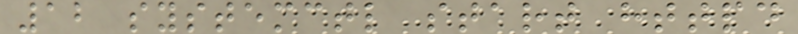12 systemctl start httpd
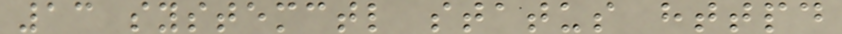13 systemctl status httpd
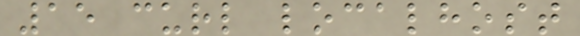15 curl localhost
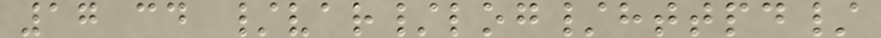17 cd /var/log/httpd/
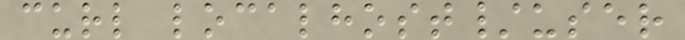curl localhost/user
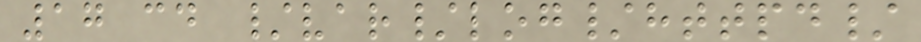17 cd /var/log/httpd/
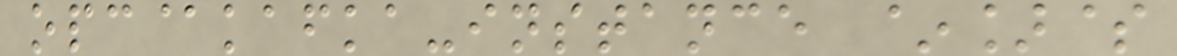opc@kafka-instance ~]$
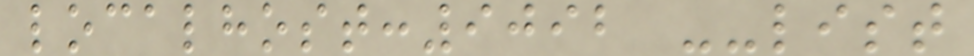localhost:9092 --list
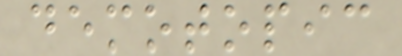demotopic
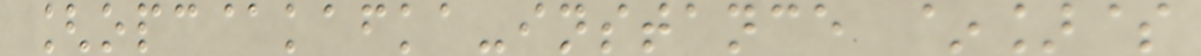[opc@kafka-instance ~]$
